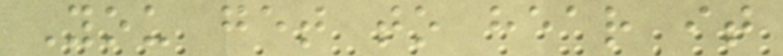You get to hear it
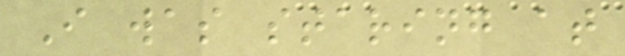I was staring at
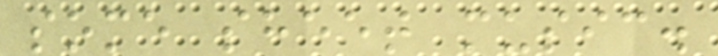some sheet music.
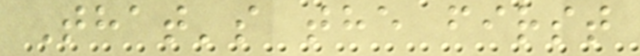That's the first
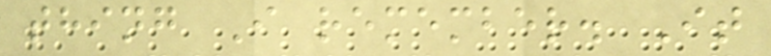thing I remember. It
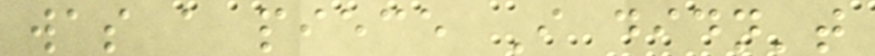was a piece I didn't
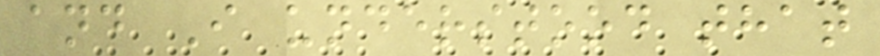and I understood that
